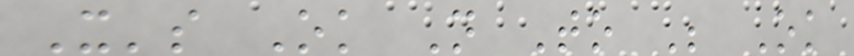It's Ok Not To Be Ok
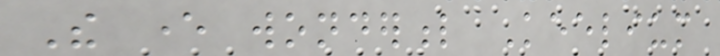The ever wonderful Keelium
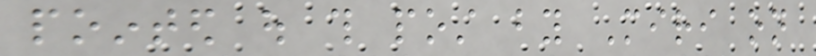pointed out this post by Miri on
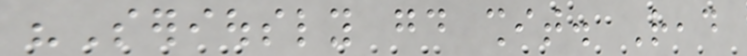"Seriously good shit. Read
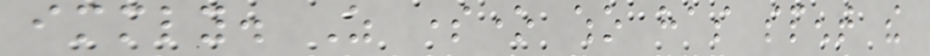immediately. As someone who has spent the
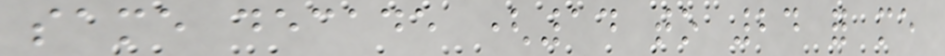same decade (14 to 24 for me
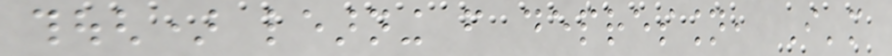though) learning from depression, I'm
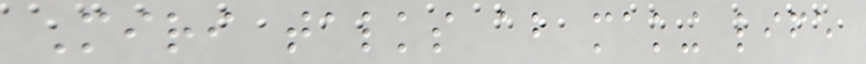Miri talks about making life
